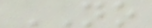NO
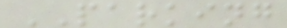PARKING
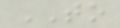TO
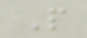P
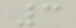3
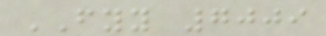FYY 7009
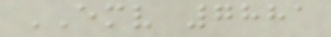EMV 7881
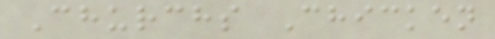Churchs Chicken
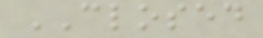CLOSED
